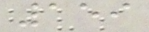159
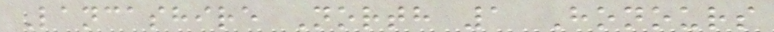Lancashire North 1 Honours
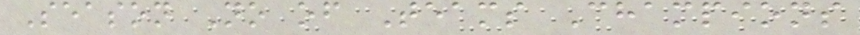Season No of Teams Champions
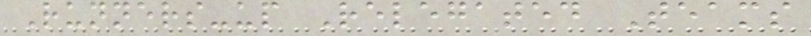Runners-up Relegated Teams
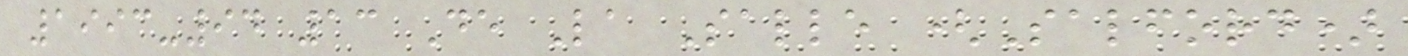1993-94 13 De La Salle (Salford)
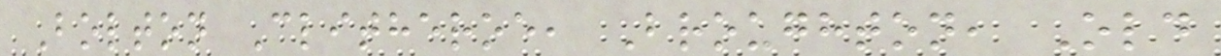Bolton Clitheroe, Broughton, Old
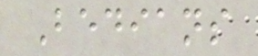Bedians
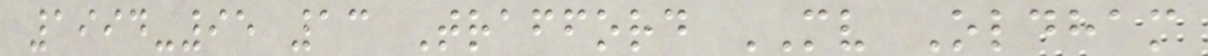1994-95 13 Trafford MV Oldham
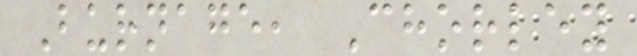Burnage, Chorley
